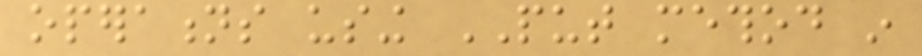operations using PUT method in
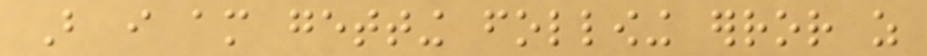But i am getting following error as
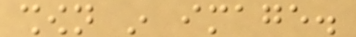shown in image.
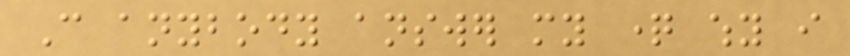Can anybody answer my question why i
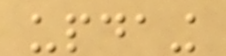updaing
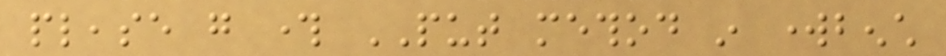please go through PUT method in workbench
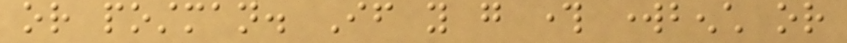or postman. If you go through workbench or
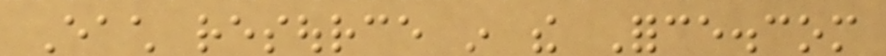Each resource in the Force.com
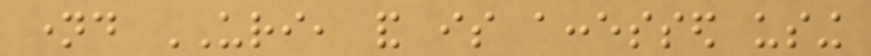named URI, and is accessed using
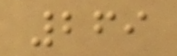269
